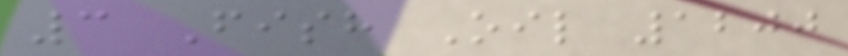3 Fish Oil 1200
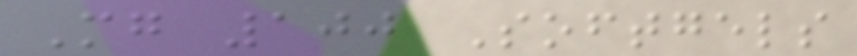Mg 100 Softgels
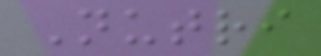Nutri
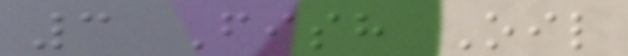3 Fish Oil
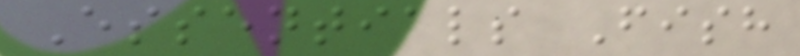Essentials Fish
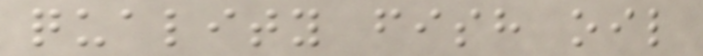quality fish oil
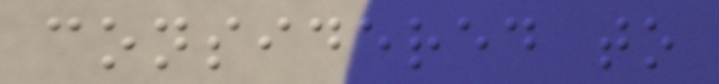considered to
